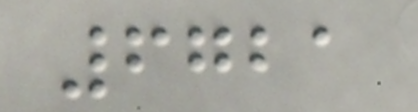6721
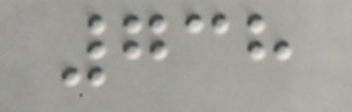738
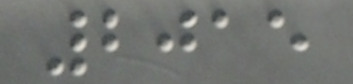2015
